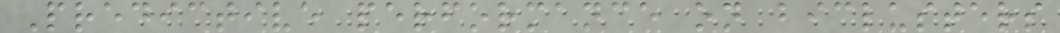Predictive performance on biclusters
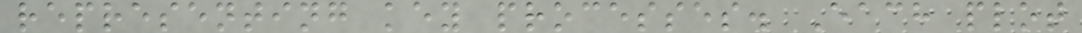representing key processes. Each plot
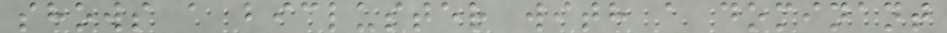shows a bicluster with a dominant
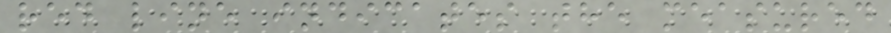red line indicates the measured
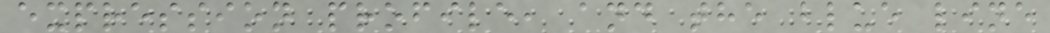expression profile, and the blue line
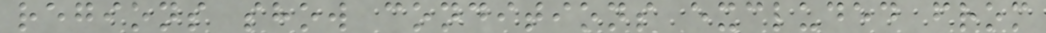regions show conditions excluded from
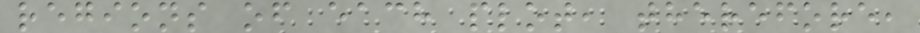regions of each plot, therefore,
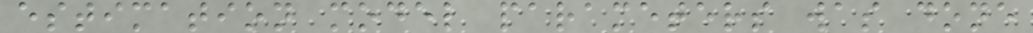estimation model parameters was done
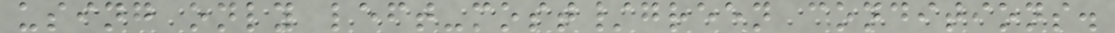using only left-most/green conditions.
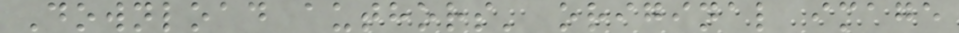Download authors' original image
